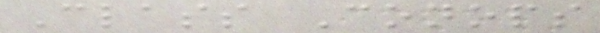Class Conops
